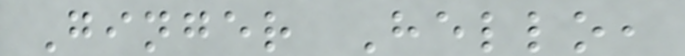Ginger Hello,
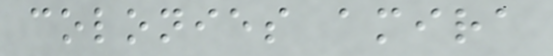colonies amira
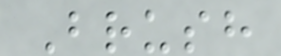Brush
